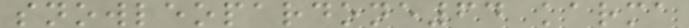snowleopardone64 karma
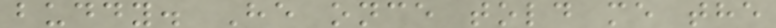buddy. He once told me the
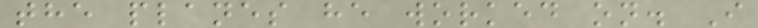the planes he worked on. I
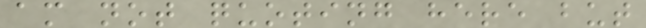am not quoting here but
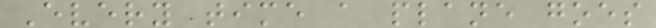Every time a plane goes
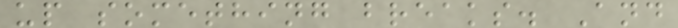up something breaks. And
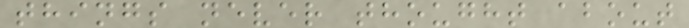things never thought about
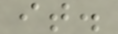it.
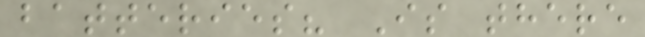batteries? Is there
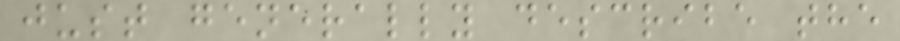just generally describe the
